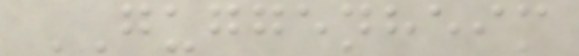GUGGENHEIM
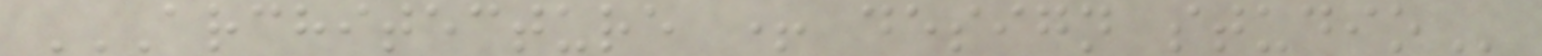ARCHITECTURE + DESIGN STUDIO
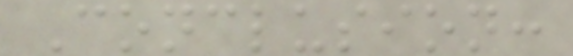Conclusion:
